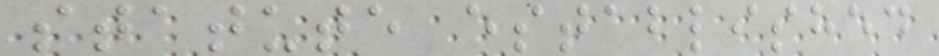statute established
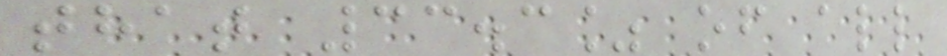that 33.3% of all
